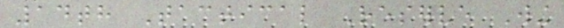14th Tactical Reserve Wing
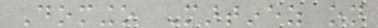Domingo Martinez on
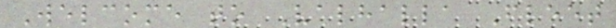Welcome to Valhalla Fleet
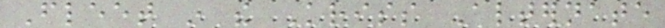Fleet in the Kriss Alternate
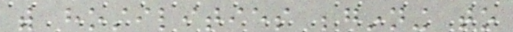with hostilities beginning to
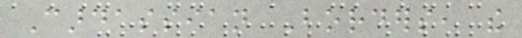Cardassian Borders, the
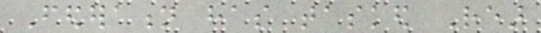Federation has tasked Rear
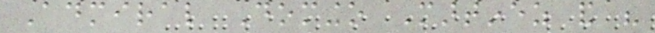Admiral Domingo Martinez and his
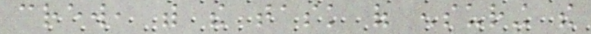crew, with the task of ensuring the
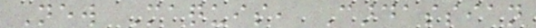New Maquis, Cardassian
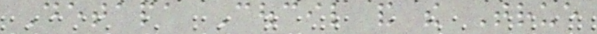Detapa Coucil and the True
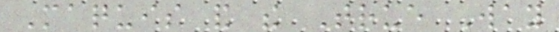Maquis and the True Way
